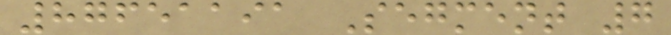87651191 Segment 7
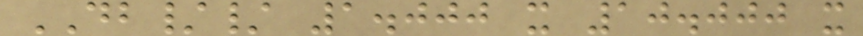DB// 1.000 x 10.000 x
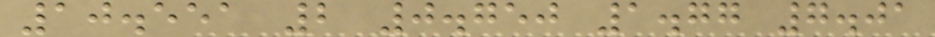10.551 2 0.750 1.77 7.01
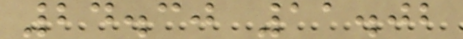24.30 11.02
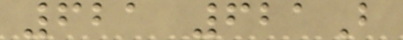621 621B
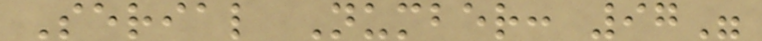Serial Number: 97"
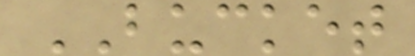BUCKET
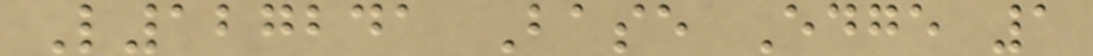L127241 Base Edge 1
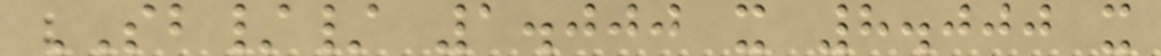SB// 1.000 x 8.000 x
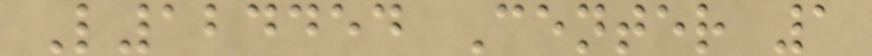L124454 Center 1
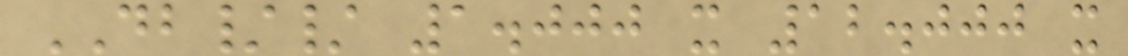DB// 1.000 x 12.000 x
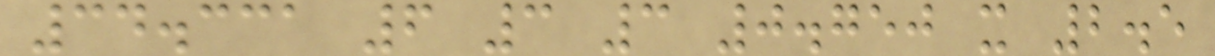34.331 6 3 3 0.750 x 2.5
